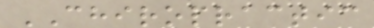CHIROPRACTIC
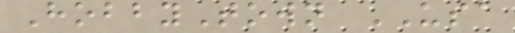HobbyTown USA
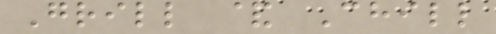Grill & Chill
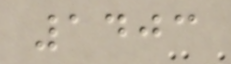1403
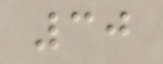30
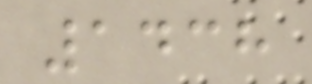1438
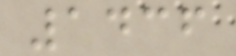1436
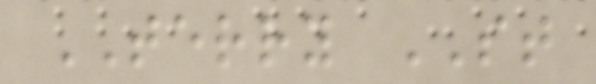TERRY ST
